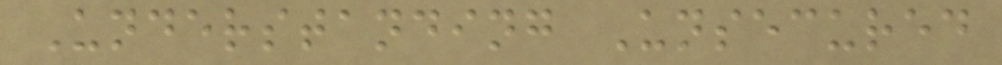Understanding Unsecured
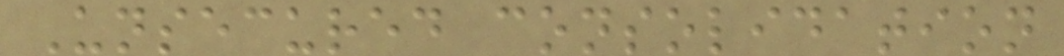Unsecured consolidation
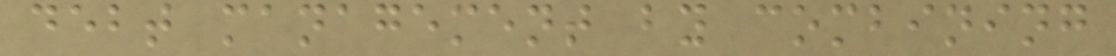debt management by combining
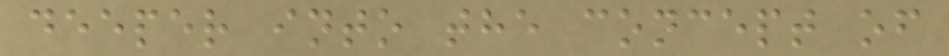deeper into the concept of
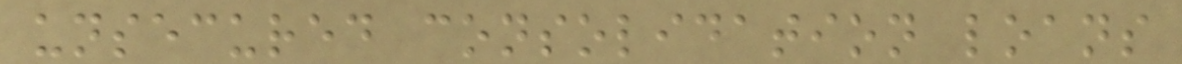unsecured consolidation loans
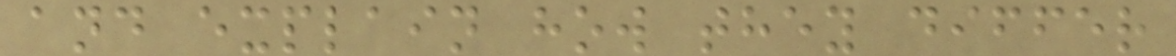and explain how they differ
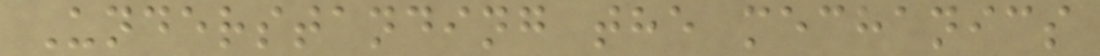Understanding the mechanics
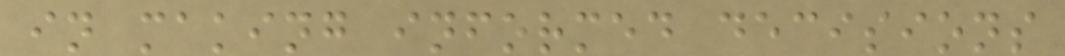in making informed decisions
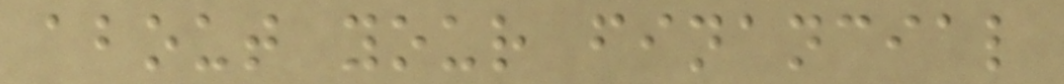about your financial
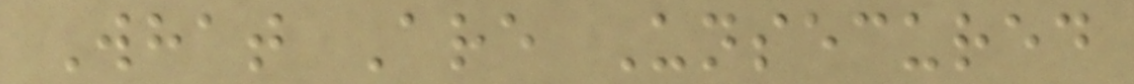What Are Unsecured
